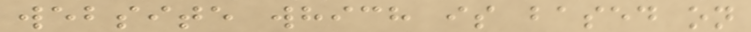website which is based on
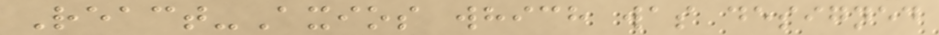React-Axios which was designed
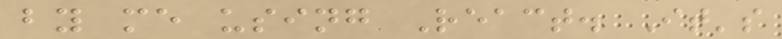by me using React. It's
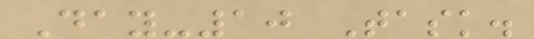Day-10 Task.
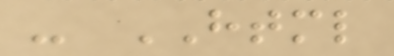- HTML
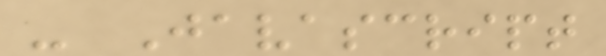- Javascript
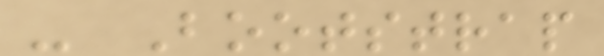- Bootstrap
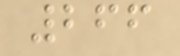266
